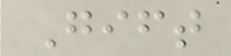Gift
